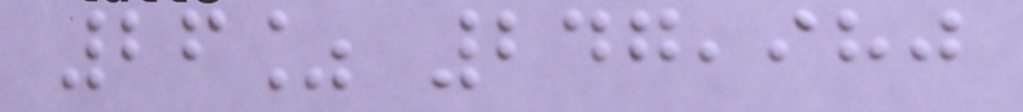26% 247,980
